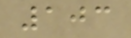103
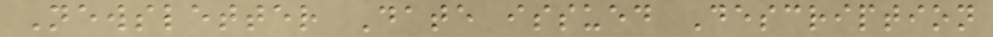Newsletter Date issued Description
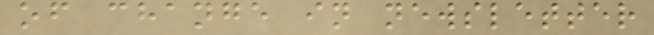of change in newsletter
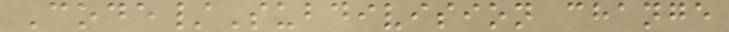Code/Subdivision change
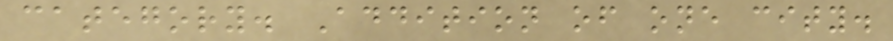category. Addition of one city.
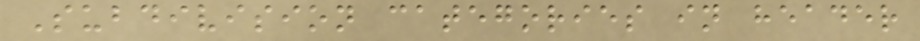Subdivision categories in header
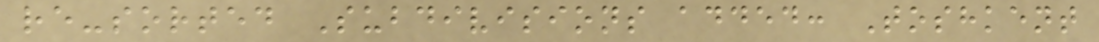re-sorted Subdivisions added: Toshkent
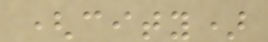(city)
